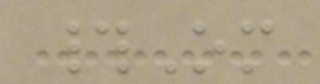#Om
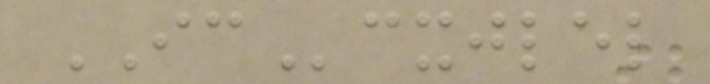ICcxjlel
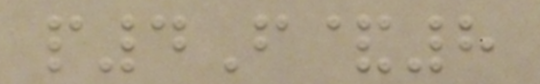p4F&8
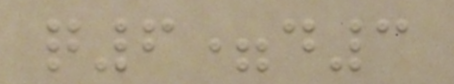q6=d3
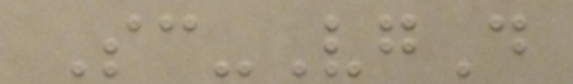Sc-VgD
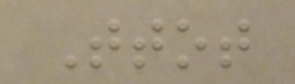Ttot
